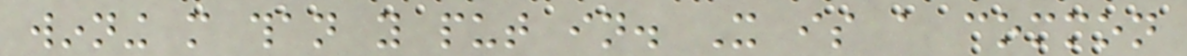winning more than you put in. It is a common
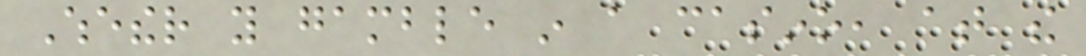Whether you gamble in a casino, at the
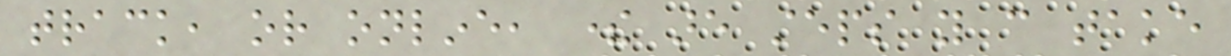track, or online, there are steps you can take
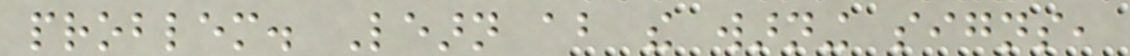problem. Learn about the warning signs,
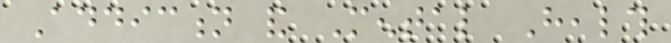Addiction and Mental Health
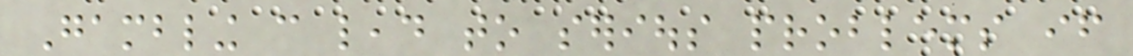Gambling can lead to serious problems if
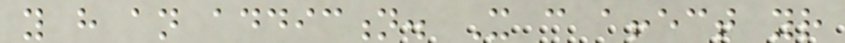you have an addiction. It can affect your
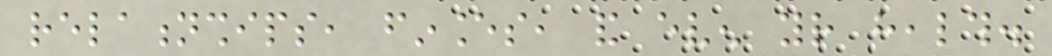relationships, finances, and even your health.
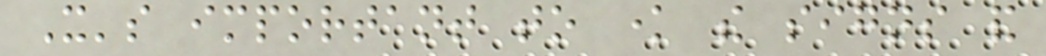It's important to know the signs and
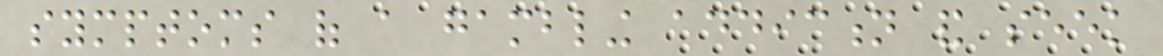symptoms of a gambling addiction and seek
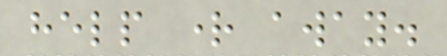help right away.
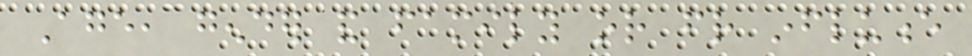Age, gender and family or friend influence
